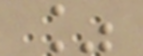%
